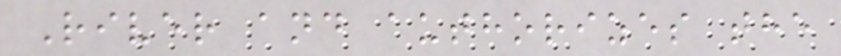River and authorizes the
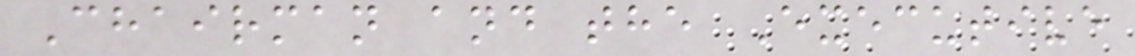Chairman and the Executive
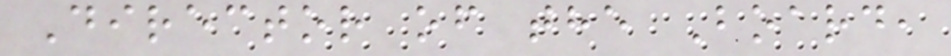Director of the Board,
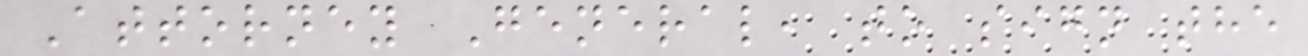Attorney General, to sign the
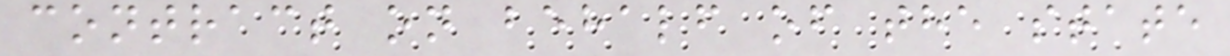contract on behalf of the state
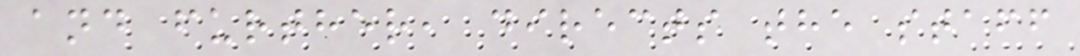and further, directs the staff
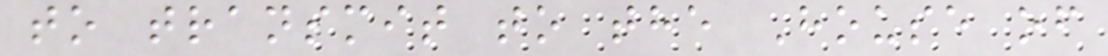to transmit to the House of
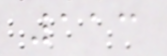113
